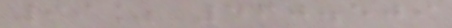99% 460.509
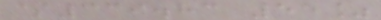$339.83 55%
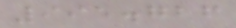995.726
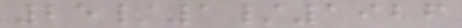25/1/1926
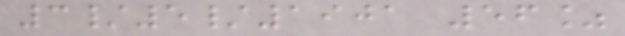3/5/1901 56%
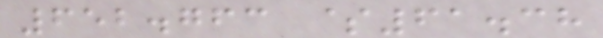652.763 $61.38
